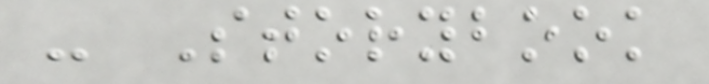- Storybook
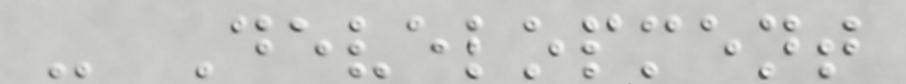- Development
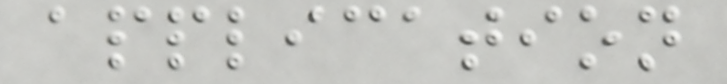application
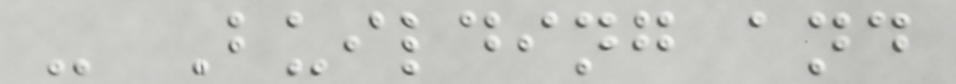- Building and
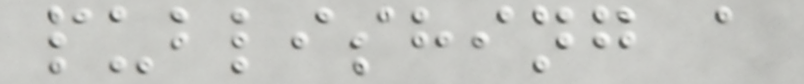publishing a
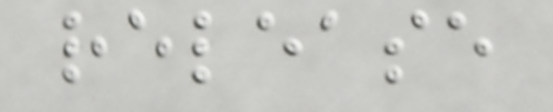release
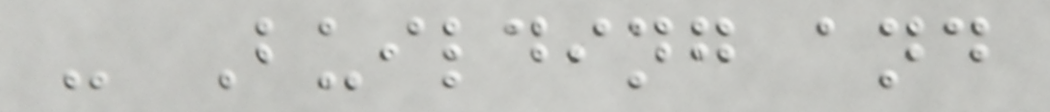- Building and
